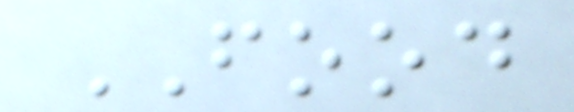FOOD
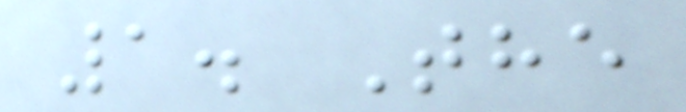1. The
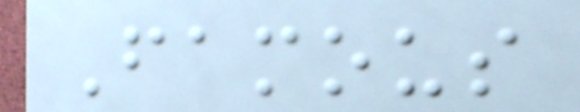Famous
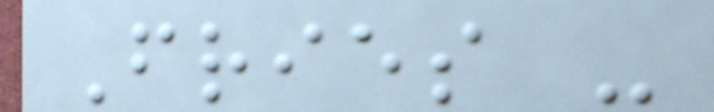Fries -
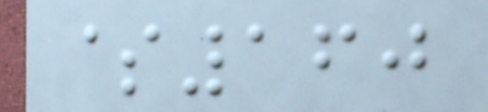$160
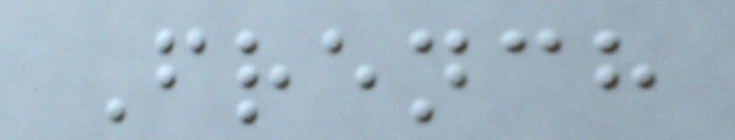French
